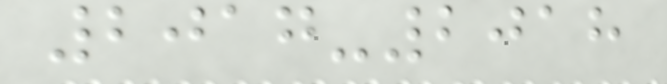2017-2018
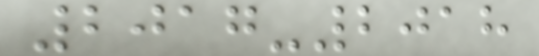2017-2018
